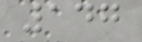147
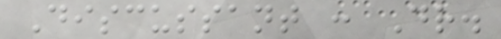Discussant : Dr.
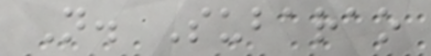N. Subarao
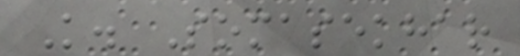K. Somasekhar
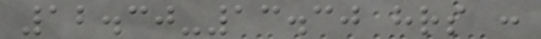12.30-13.30 hrs :
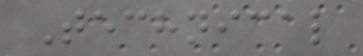Technical
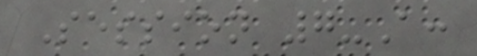Session 7-A:
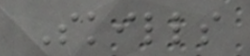Skills
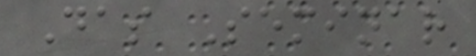Das Seminar
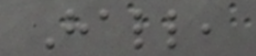Hall,
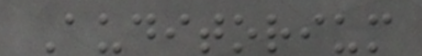Auditorium
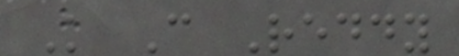K C Reddy
